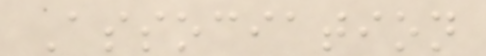Association
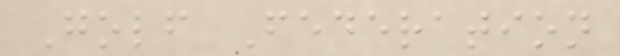Golf Federation
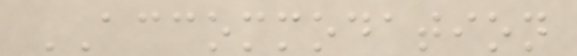ACCOMMODATION
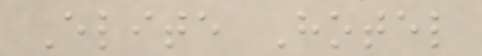Elite Hotel
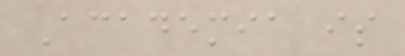Academia is
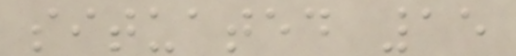situated 15
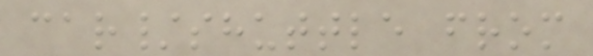car/shuttle from
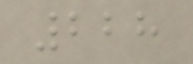228
